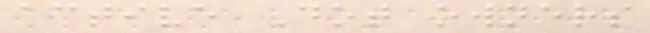active Dot owners
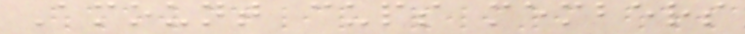Amount cups members
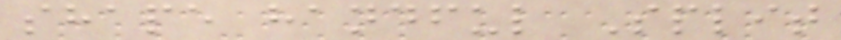shape handful Split
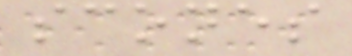scones
